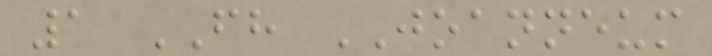1 FH JOANNEUM
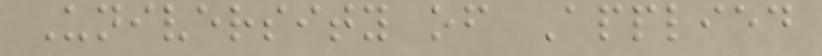University of Applied
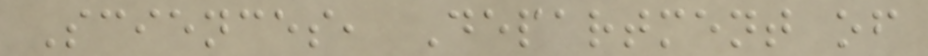Sciences, Department of
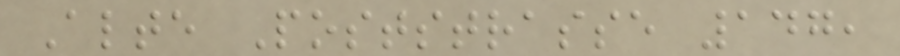Alte Poststrasse 147,
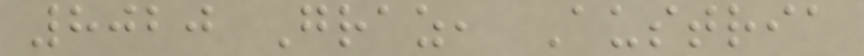8020 Graz, Austria
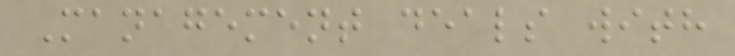Management deals with
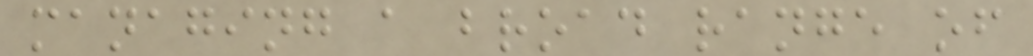managing a broad range of
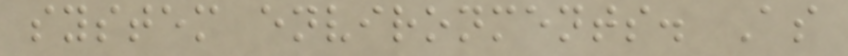system environments. As
